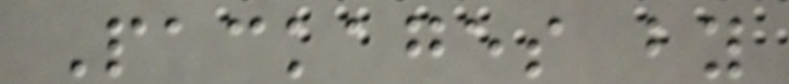Packages by
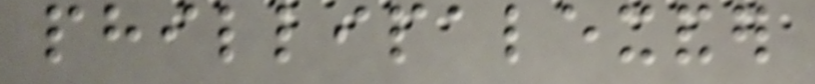phillipalexander
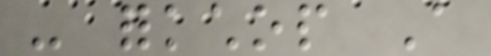- forkchop A
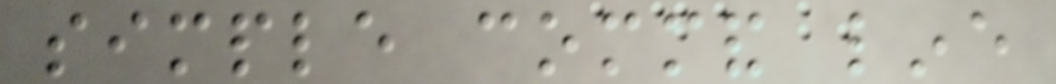simple command line
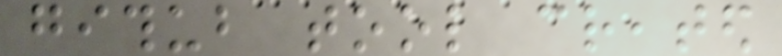github tool created
